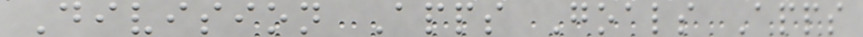Division Apps Goals Apps
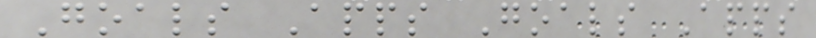Goals Apps Goals Apps
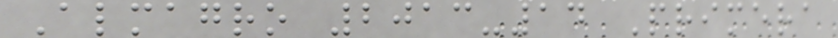Almagro 2013-14 Primera
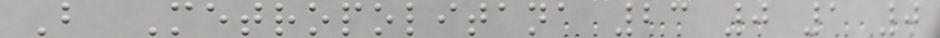B Metropolitana 23 0 1 0
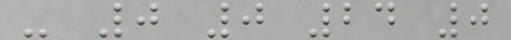- 0 0 24 0
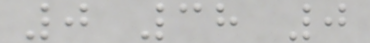0 38 0
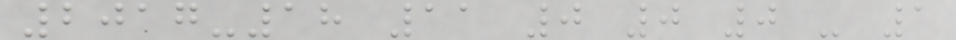2017-18 11 0 0 0 - 1
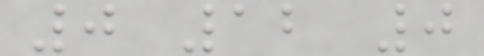0 12 0
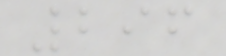296
